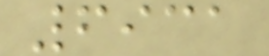6931
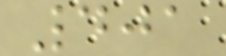401
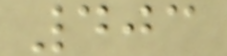403
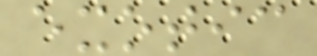exotic
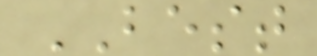BEST
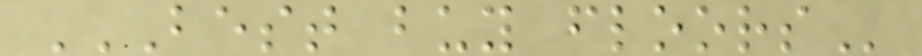BEST BUY FLOORS
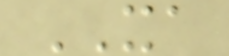XA
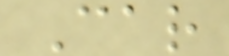Car
